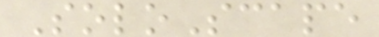SoloScape
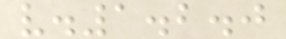v.1.2.0
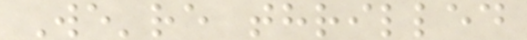We're thrilled
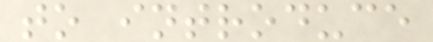to introduce
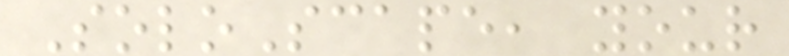SoloScape, your
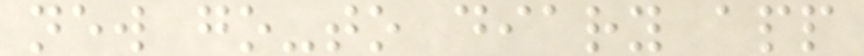new go-to diary app
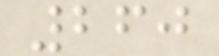260
